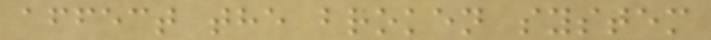affect the broken system
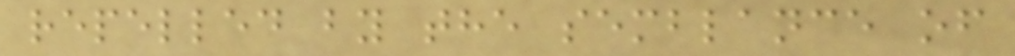repelled by the semblance of
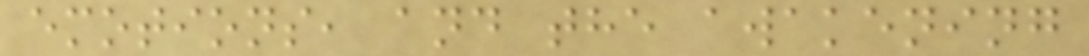emotions, and the awakening
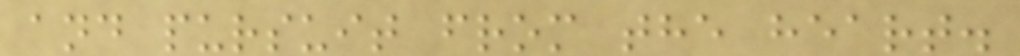and pursuit from the heart.
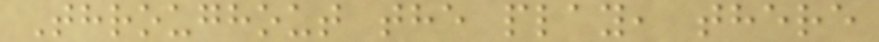Throughout the play, there
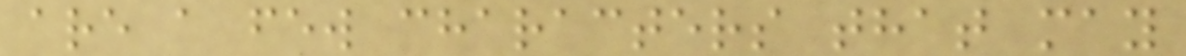are a few characters that may
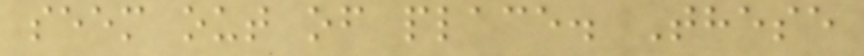seem out of place. These
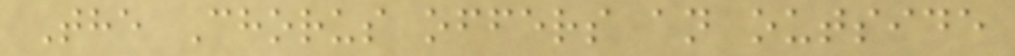The Chorus offers an outside
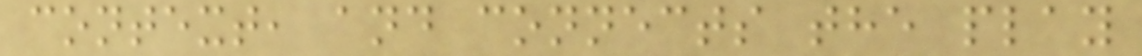context, and connects the play
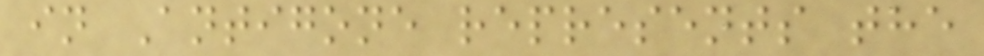in Antigone represents the
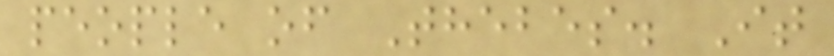people of Thebes. It
